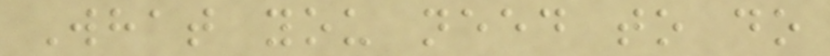What you need to do
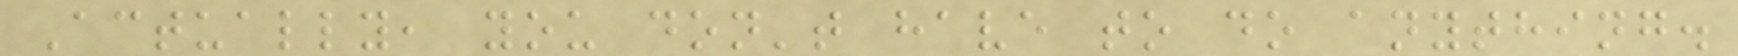Actually, you don't have to do anything.
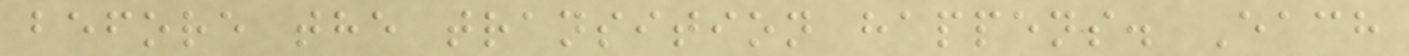before the transition happens. Each
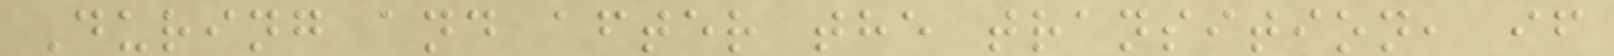During and after the transition, if
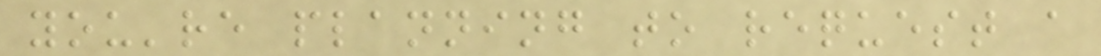you're planning to request a
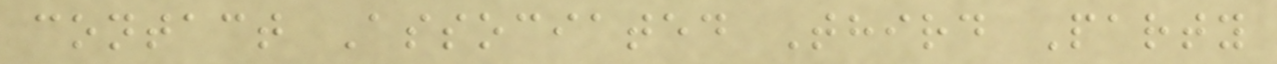contact Associated Third Party
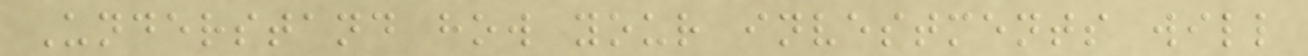Understand how your investments will
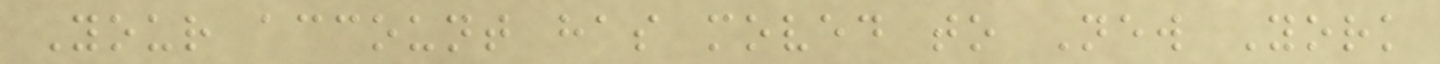Your account has moved to New York
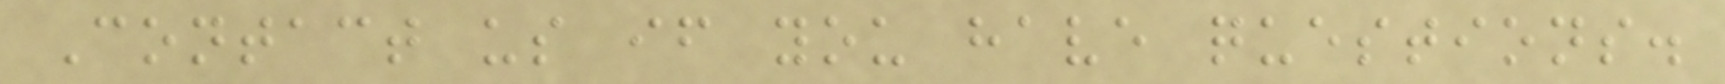Contact us if you have questions.
